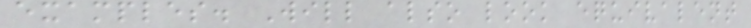examples. Will also look equivalent
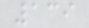139
